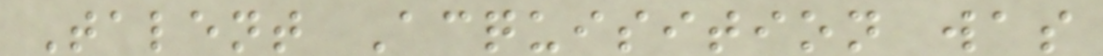Talent Acquisition was
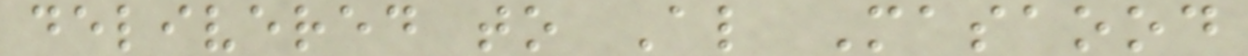delivered to Al Masaood
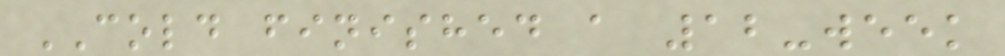COLD finished a 12-week
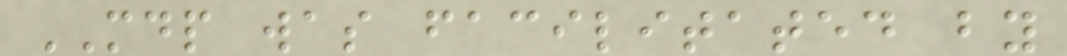MDP was facilitated by
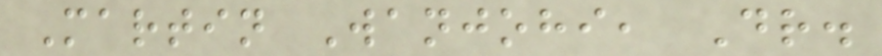Martin Wanjohi, Dr.
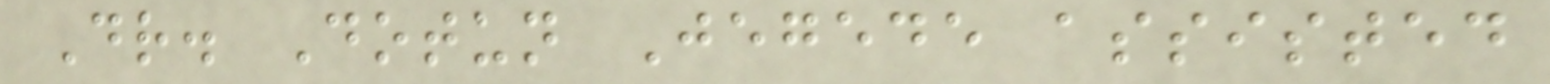Dr. Dotun Jegede assisted
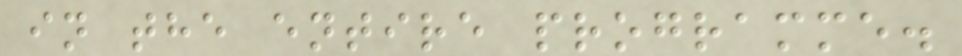in the entire programme.
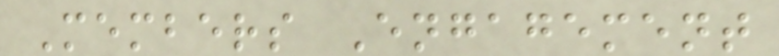Members Engagement
